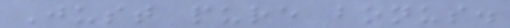Just pure bonus.
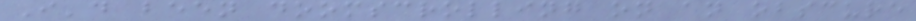I'd been doomscrolling on an obscure
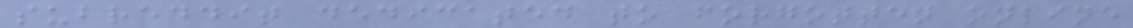subreddit dedicated to forgotten online
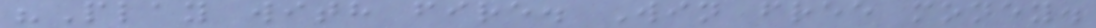"Play with fire. Win free money.
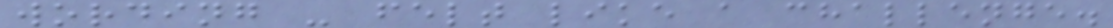wording - felt like a challenge.
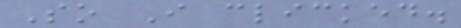So I clicked.
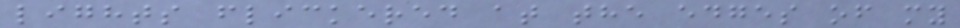lights flickered at the edges of my
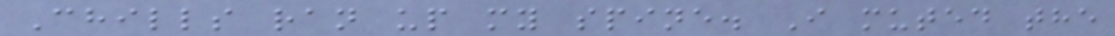Chills ran up my spine. I muted the
